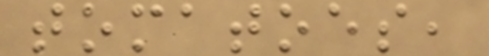tomatoes,
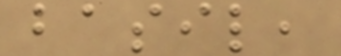basil,
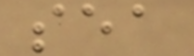sea
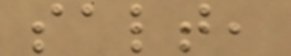salt,
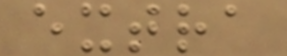extra
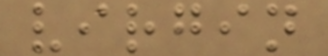virgin
